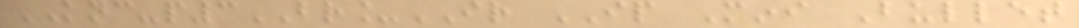KNC-p3BR_IR IP Mini Bullet
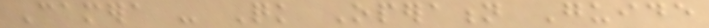Camera - Quick Operation Guide
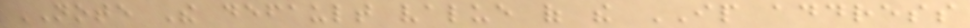NOTE The default value of the IP address
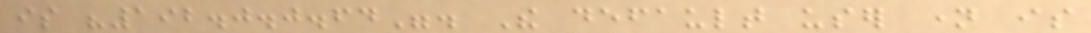is "192.0.0.64". The default user name is
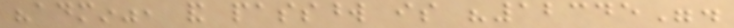"admin", and password is "12345".
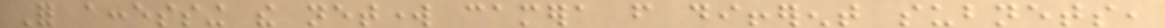For accessing the network camera from different subnets,
